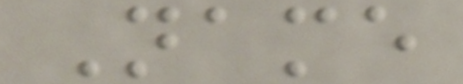Name
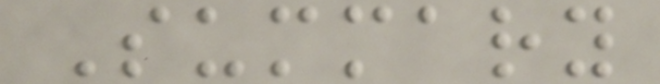Summary
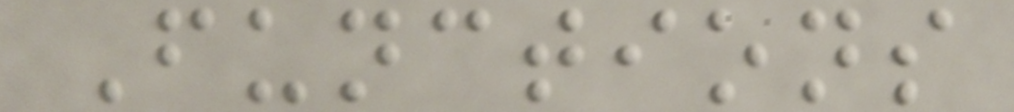Functions
